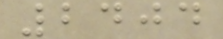2404
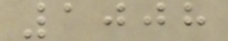1008
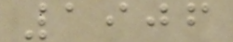1906
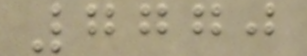7770
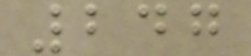247
